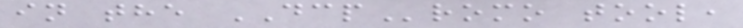in the DCPromo tool,
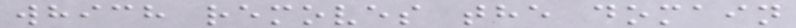which removes the domain
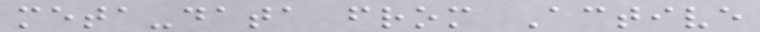meta-data from Active
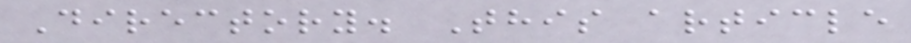Directory. This article
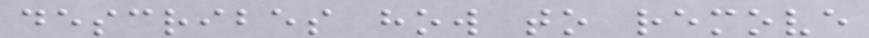describes how to remove
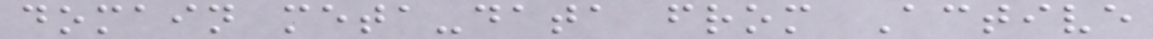domain meta-data from Active
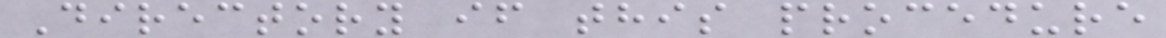Directory if this procedure
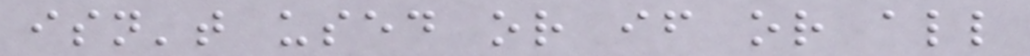isn't used or if or all
